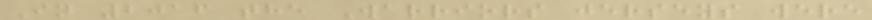In 2016 the Warriors jerseys were
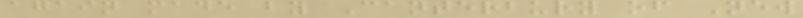again made by Canterbury of New
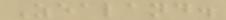Zealand.
